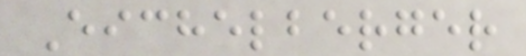Eichelberger
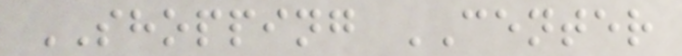SHOPPING CENTER
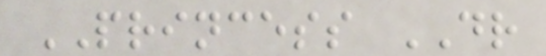PRINCESS DR
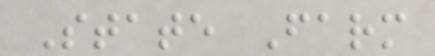State Farm
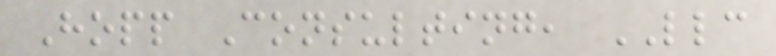Hopp Consulting, LLC
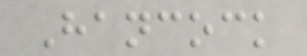Hancock
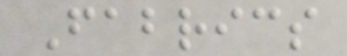Fabrics
